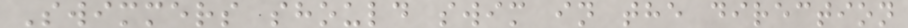Swimmers should swim in the direction
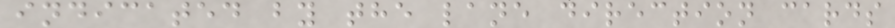indicated by the lane direction cards
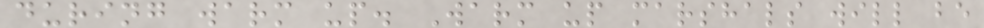during warm up. Warm up marshals will be
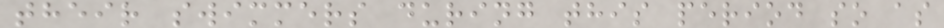their swimmers during this period so as
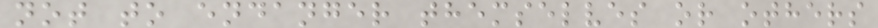not to endanger themselves or others
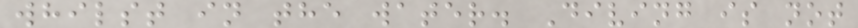whilst in the water. Diving is not
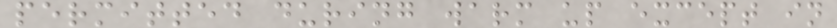permitted during warm up except in
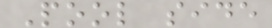Pool side
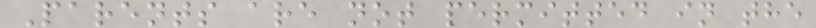Parents are not permitted in the
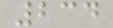234
